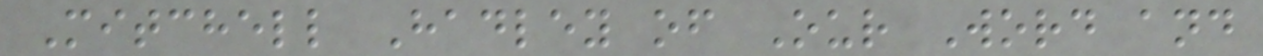Mitchell Hadley of Our Word and
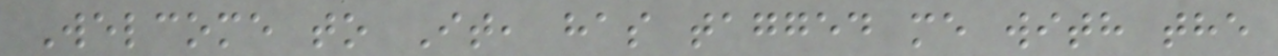Welcome to It, has tagged me with the
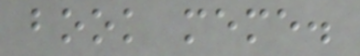book meme.
